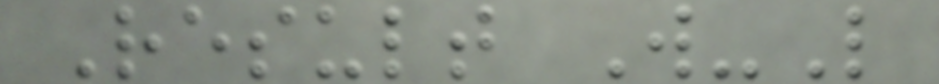Result W-L
